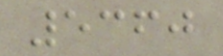5360
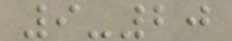9-20
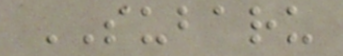SUBARU
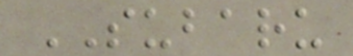SUBARU
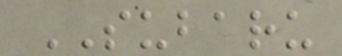SUBARU
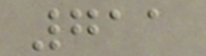711
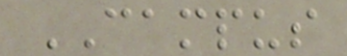CAMPUS
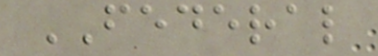FEDERAL
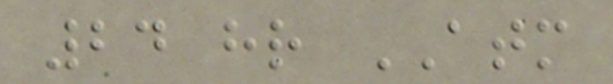24 hr ATM
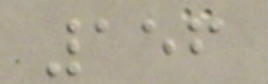156
